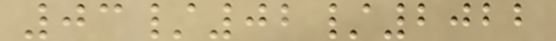03/02/2022
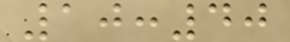10:40
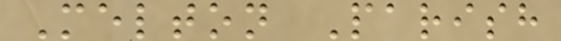Melton Parish
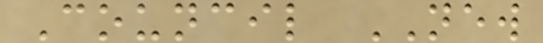Council NEW
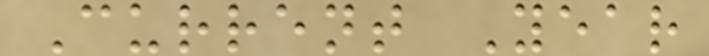Current Year
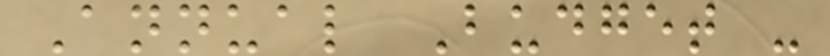Annual Budget -
